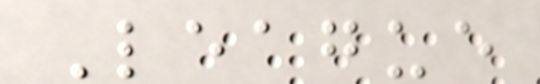League
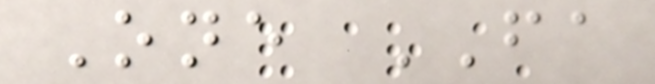One FA
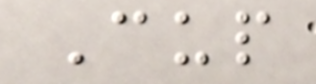Cup
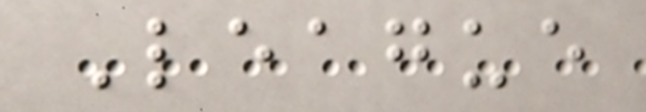League
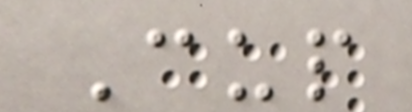Cup
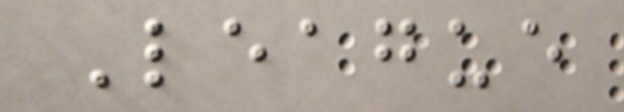League
